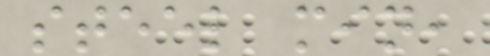steel min,
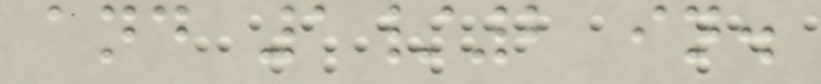and 1/2 in.
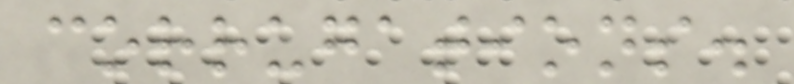corrugations.
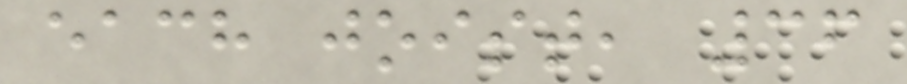each joist, 36
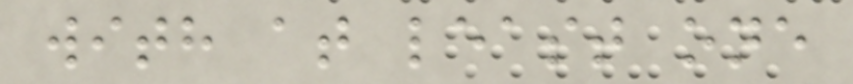with at least one
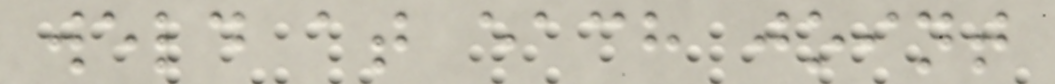weld at each joint
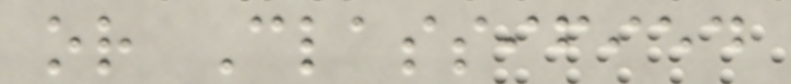or Classified
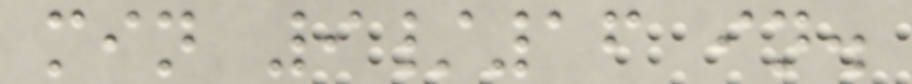min 9/16 in.
